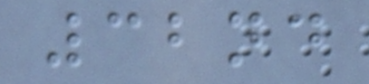32nd
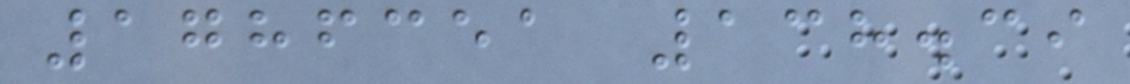1786351 138.39
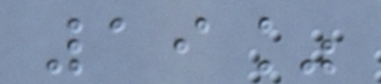19%
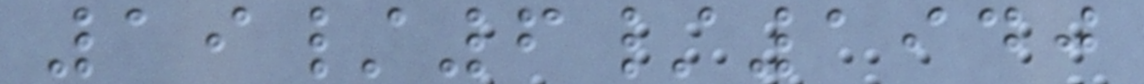19/6/1940
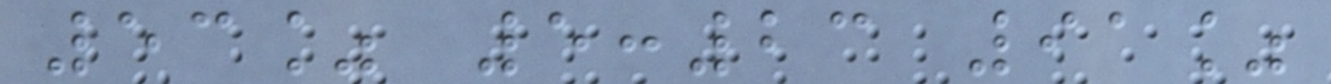53% 5:23 91%
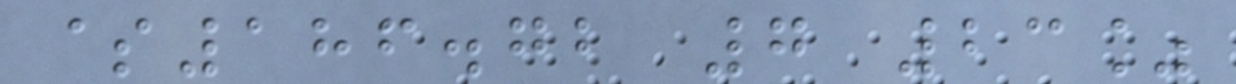$186.72 7 23%
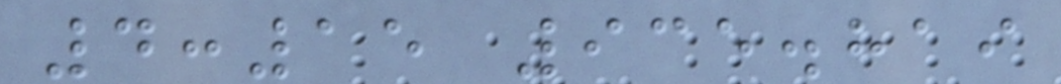4:15 935.819
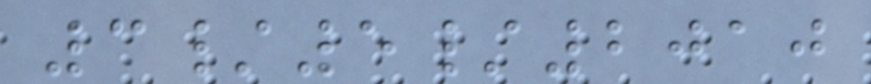3/5/2010
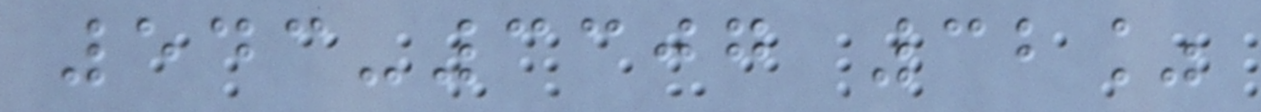543-3307 32%
